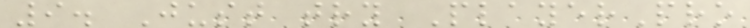9. Just try PlayerPro
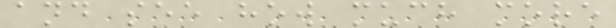and see how much more
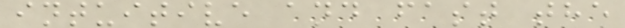intuitive and fast the
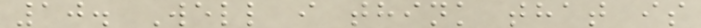10. Well i think that is
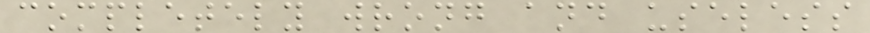completely wrong and useless
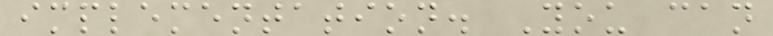implementation. You can
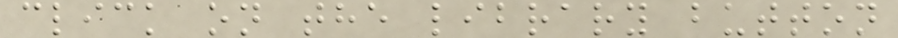click on the library button
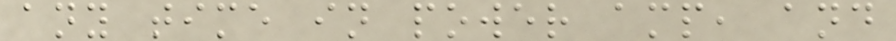any time in power amp, and
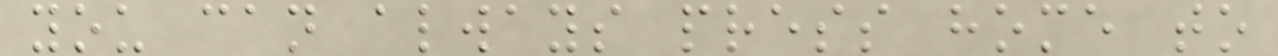you can always press home to
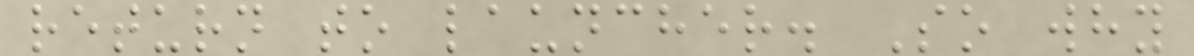return to launcher. So why
